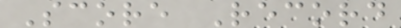Score Record
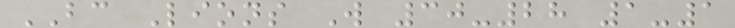BC Lions W 30-28 1-1
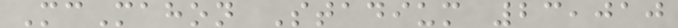McMahon Stadium 23,010
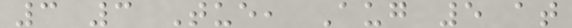3 3 Tue, Aug 5 at
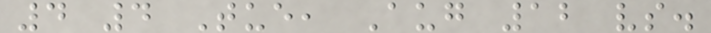4 4 Tue, Aug 12 vs.
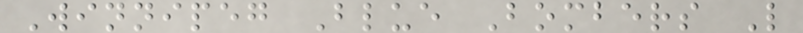Winnipeg Blue Bombers L
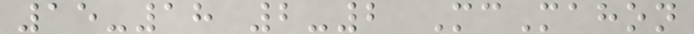15-18 2-2 McMahon
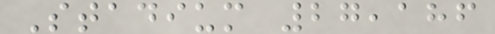Stadium 27,186
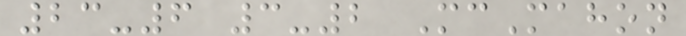23-6 3-2 McMahon
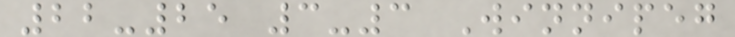22-25 3-3 Winnipeg
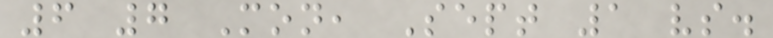6 7 Mon, Sept 1 vs.
